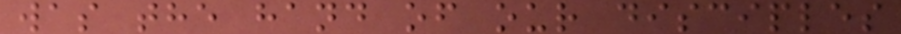was the hand of our disciples
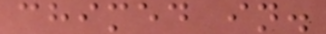chimed in.
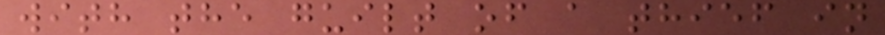with the guilt of a thief in
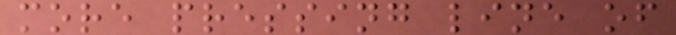more pressing line of
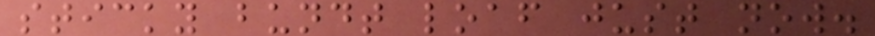sticky bundt loaf just now.
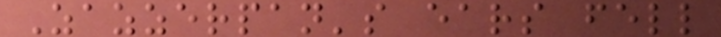Zazzerpan's ears fell
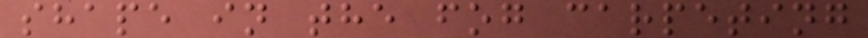shape in the fog carpeting
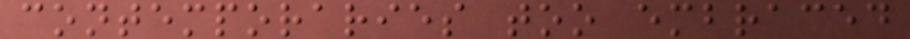contemporaries too embraced
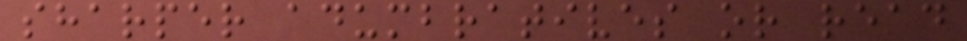sharper adumbratives or read
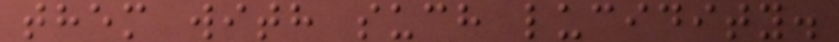them with such lucidity.
